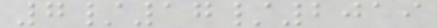7/17/2019
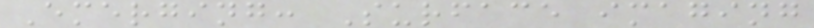Emerging: Surface imaging
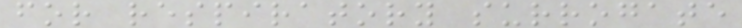for respiratory surrogate
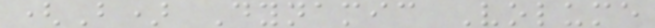(B) Dynamic Volume
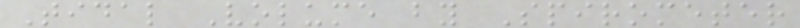Tidal Volume by Spirometer
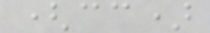(cc)
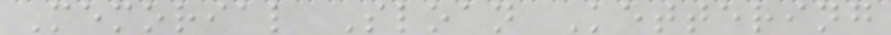Memorial Sloan Kettering
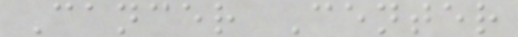Cancer Center
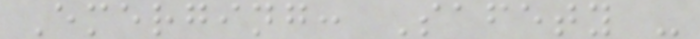Emerging: Safety -
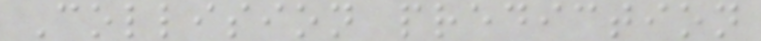Collision prediction
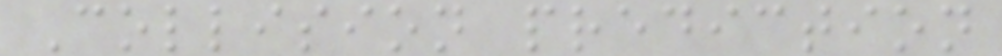Collision prediction
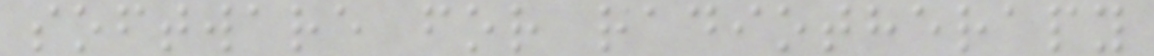software for radiotherapy
